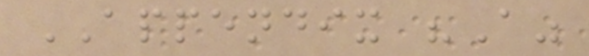APPENDIX "A"
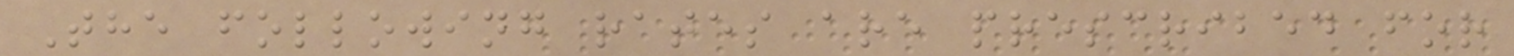The following rates are prescribed for
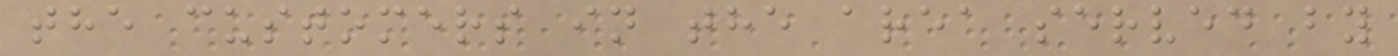the customers in the area served by
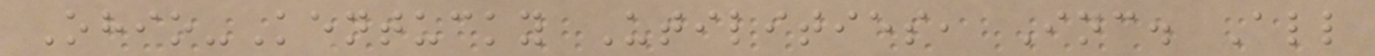Ohio-Kentucky Utilities, Inc. All
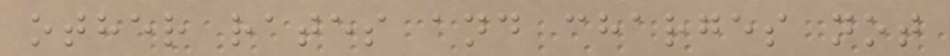other rates and charges not
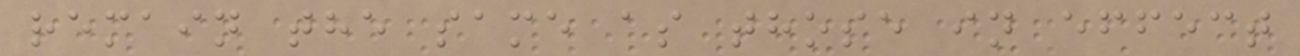remain the same as those in effect
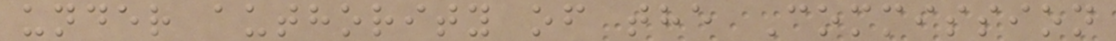under authority of the Commission
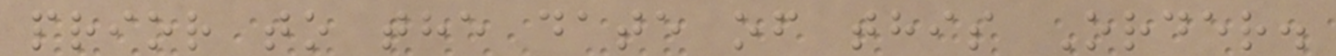prior to the date of this Order.
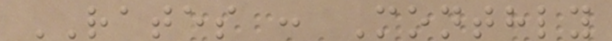RATES : Monthly
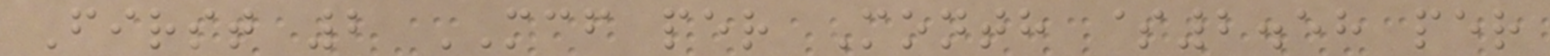First 2 MCF per Month $2.58 per
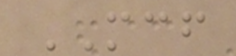MCF
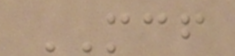MCF
